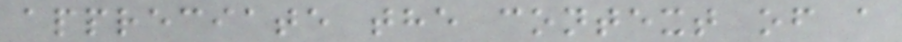appreciate the context of a
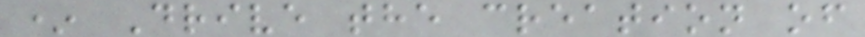* Drive the creation of
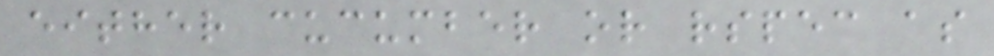either cucumber or rspec as
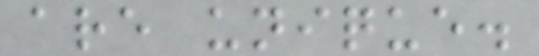are unique.
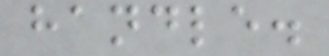handle.
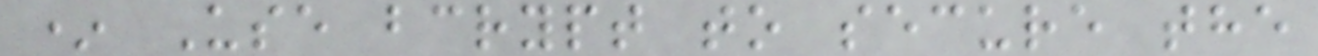* Use bcrypt to secure the
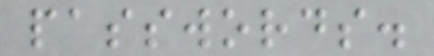passwords.
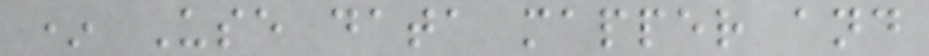* Use data mapper and
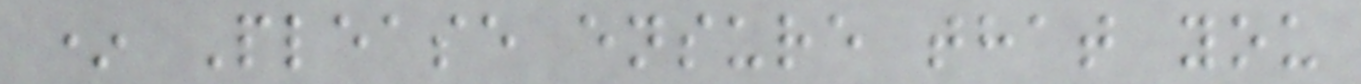* Please ensure that you
